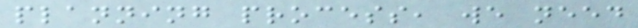planning process, we need
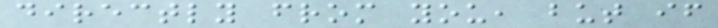directly from you, but if
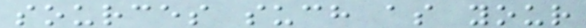sources such as your
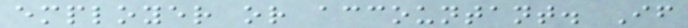employer or accountant. If
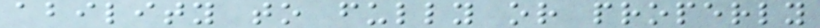ability to fully or properly
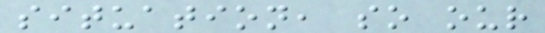situation, so our
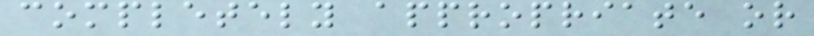completely appropriate or
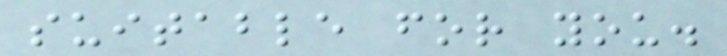suitable for you.
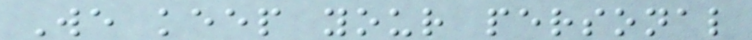We keep your personal
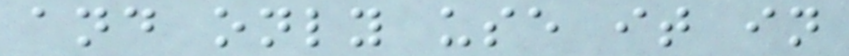and only use it in
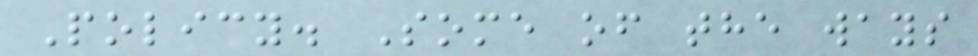Policy. Some of the ways
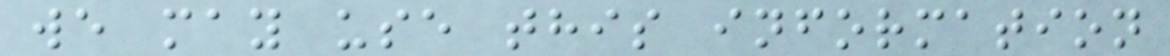we may use this information
